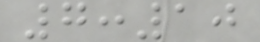7:10
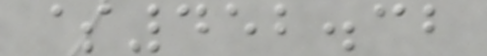$452.32
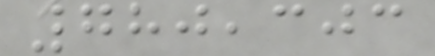780,303
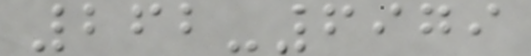262-6979
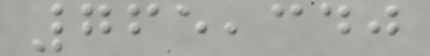765,340
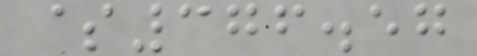$376.57
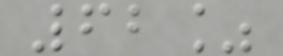62%
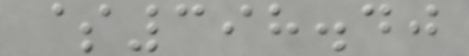$398.40
